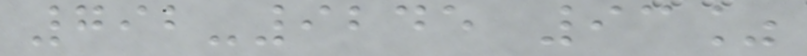792-9245 93%
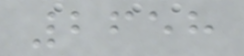2658
